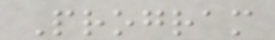Program
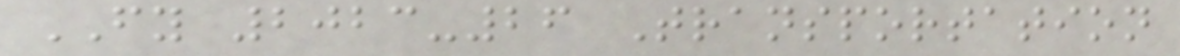FY 2023-26 Transportation
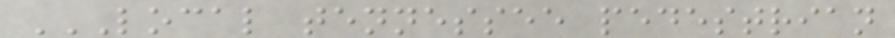LOCAL TENNESSEE PEDESTRIAN
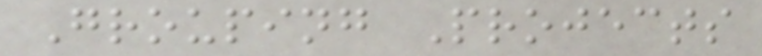Grouping Projects
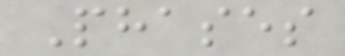Phases
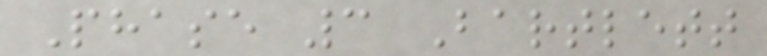Phase 3 Bartlett
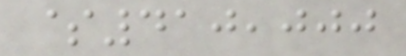$410,000
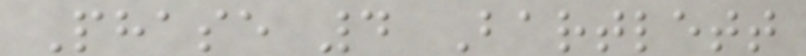Phase 4 Bartlett
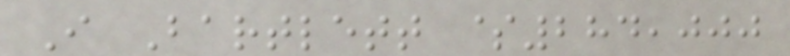I Bartlett $284,000
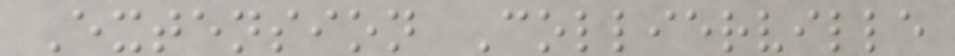Extension Collierville
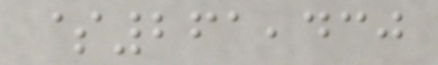$261,430
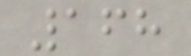168
